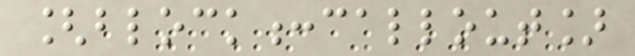[block:callout]
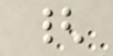{
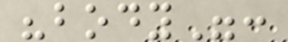"body":
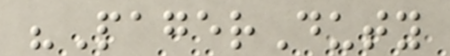"PagerDuty
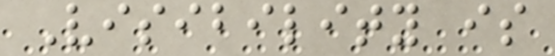Visibility is
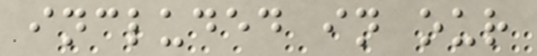included in our
